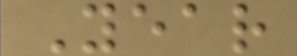Year
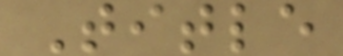Title
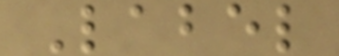Label
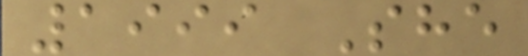1999 She
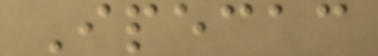Ipecac
